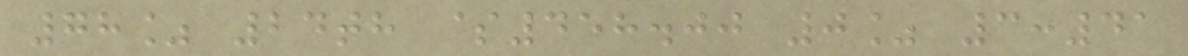78% 24th $458.00 0% 3:41
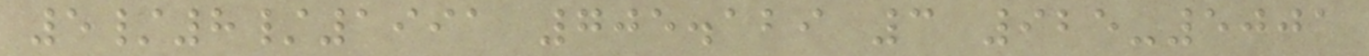5/8/1991 705.129 3 925-5001
